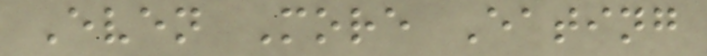Even More Eating
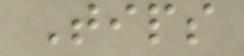Tips
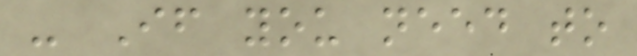- If you need to
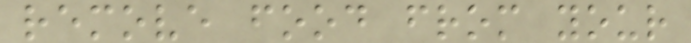remove food from your
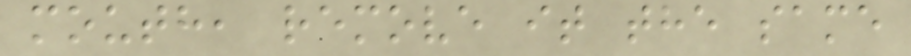mouth, remove it the same
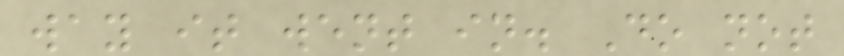way it went in. Do not
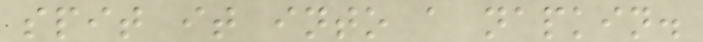spit it into a napkin.
